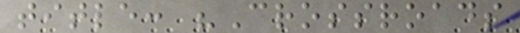title: "Crossroads
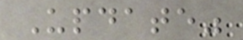Update"
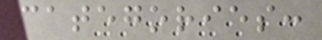categories:
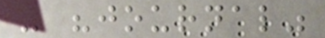- "journal"
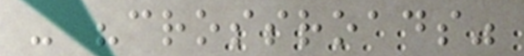- "crossroads"
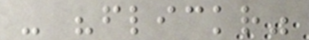- "flickr"
